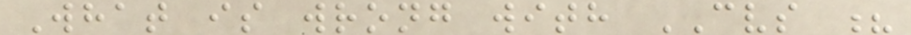What is wrong with CVS ?
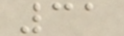31
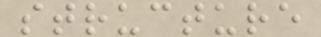structure
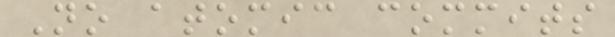No atomic commits
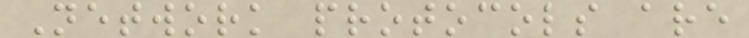Network protocols are
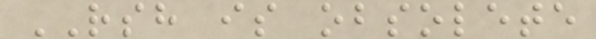RSH is obsolete
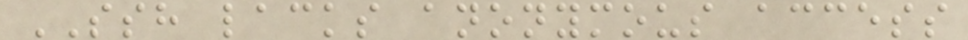SSH lacks anonymous access
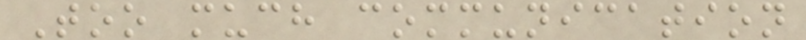Too much communication
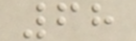68
